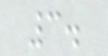3.
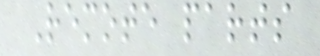Remote parts
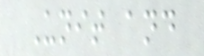Unit and
